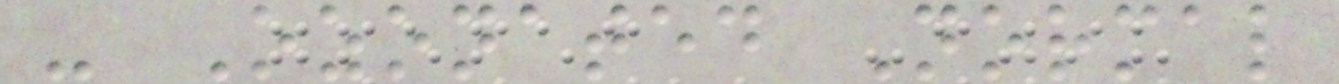- Ozonated Normal
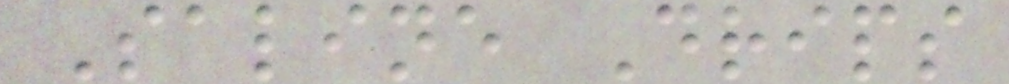Saline Drips
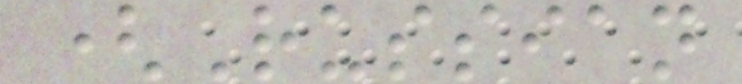(Russian
